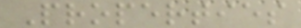Properties
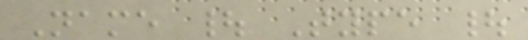Name | Type |
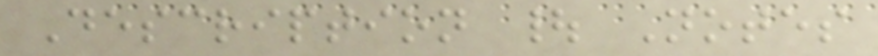Description | Notes
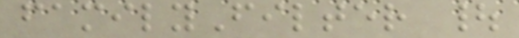familyFilter |
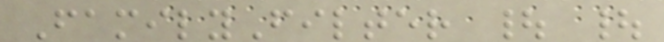FamilyFilter | |
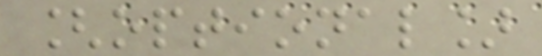[optional]
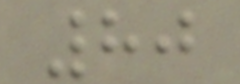80
